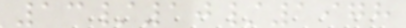13/10/1978
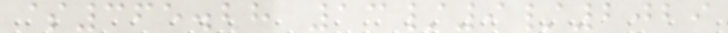$365.28 13/9/2029
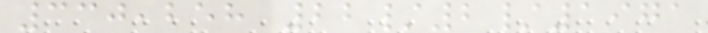330,258 22/2/1971
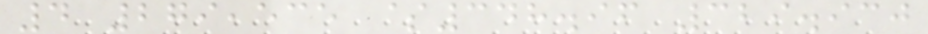4 279,535 $348.96 329.930
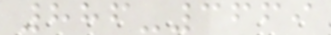886-3669
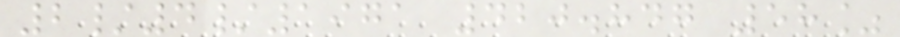2/4/1971 420.847 58%
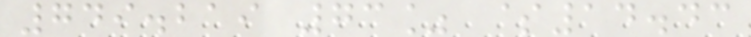749.219 73% $14.43
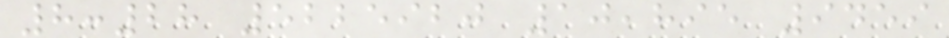8:28 5225920 10,895 9459
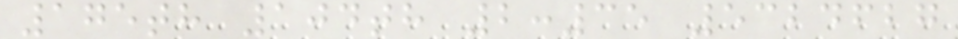175th 104th 2:35 5324627
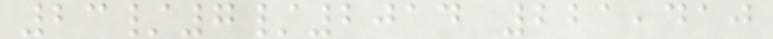23/7/2014 221,410
